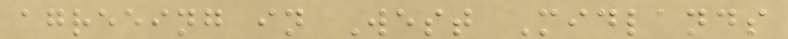agreeing in West Midlands
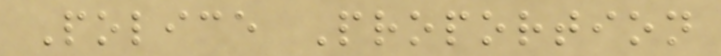Police Proportion
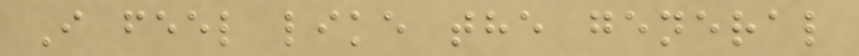I feel like the general
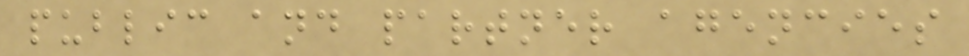public and partner agencies
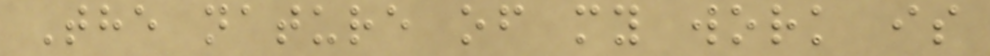The nature of my work is
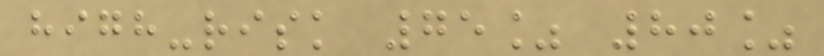high-risk 75% 80%
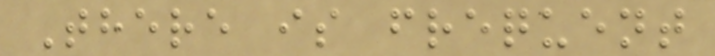There is frequent
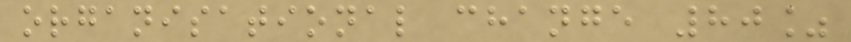organisational change 80%
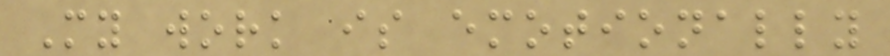My work is emotionally
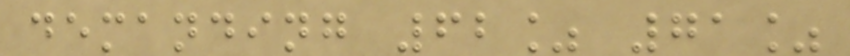demanding 62% 71%
